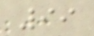99
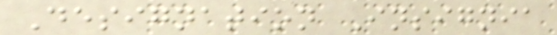Designation Insignia
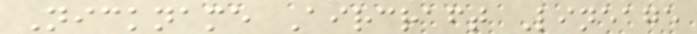Nickname Aircraft Lineage
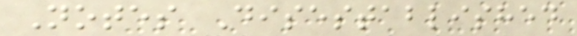Notes Disestablished
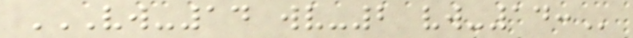VW-14 WV-2 VW-14:
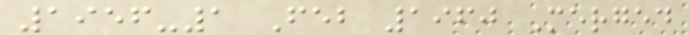1956-1 Feb 1960 Merged
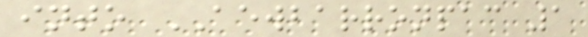into AEWBARRONPAC 1
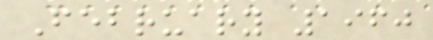February 1960
